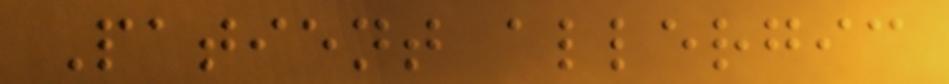Patient allergic
